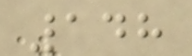148
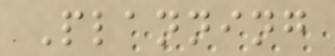Planning
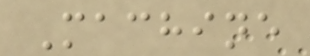Machine
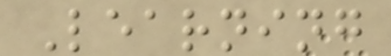Learning
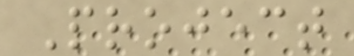Project
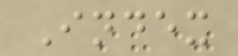Index
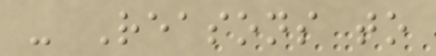- Reasons to
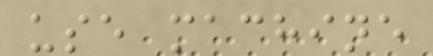use machine
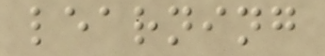learning
